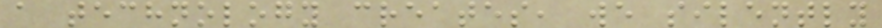a technology creates, we silently
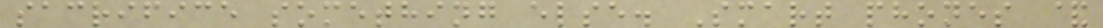sacrifice something else. Smart phones &
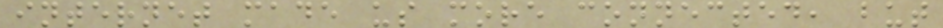internet made us more connected, but
